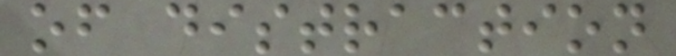of distraction
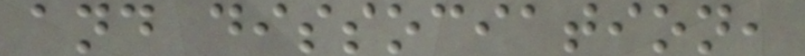and dissociation,
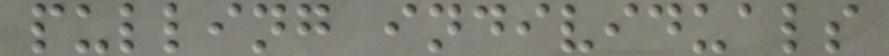pulling individuals
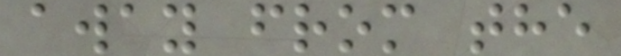away from the
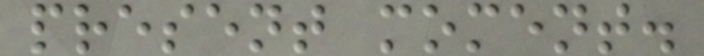present moment.
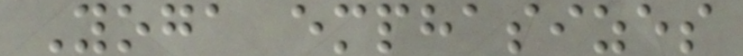Yoga emphasizes
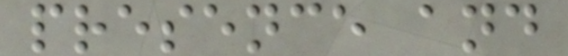presence and
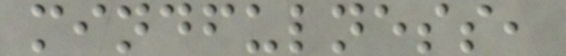mindfulness,
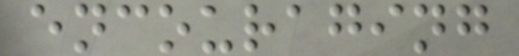encouraging
